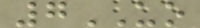7UO
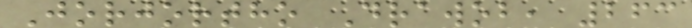Jorjortho Drawob, 263
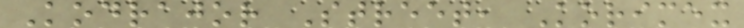Kodrajor Street, Korimex
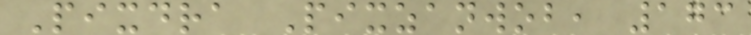Pixdra Pixzanwob, 173
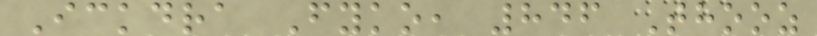Ickdra Fyko, 846 Thooz
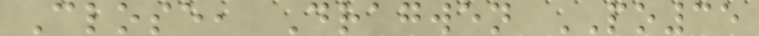Close, Dragwen PO35
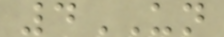4UN
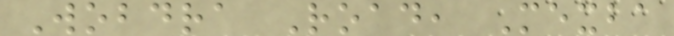Wobdra Road, Mexba
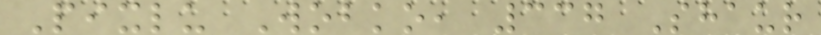Pixlu Wobko, 337 Shaur
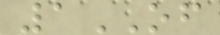1OF
